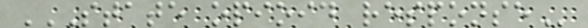STATE OPIOID RESPONSE
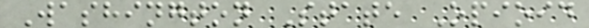Washington State Opioid
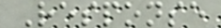Response
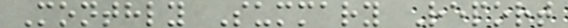Monthly Summary Report
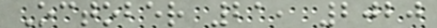October 21, 2020
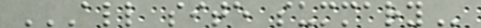ALL SITE SUMMARY
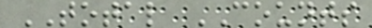TOTAL COUNTS
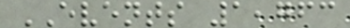EVENTS 1,763
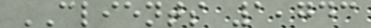CLIENTS 1,743
